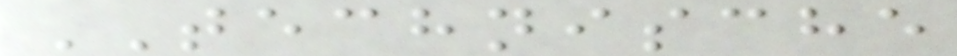TECHNISCHE
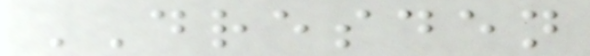DRESDEN
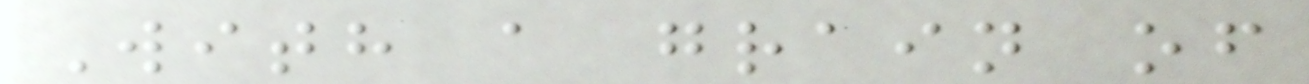With a grain of
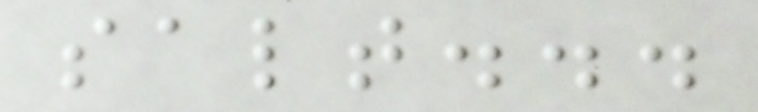salt...
